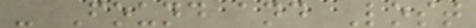- Found and Lost
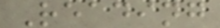Reading
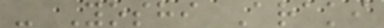- Yoshi Araki
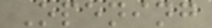Opening
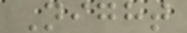Night
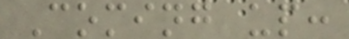Coming up:
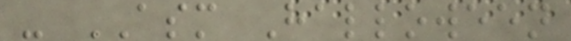- ASM Halloween
